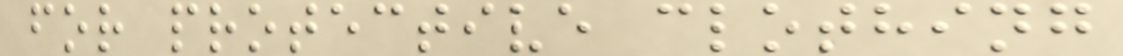for protective clothing
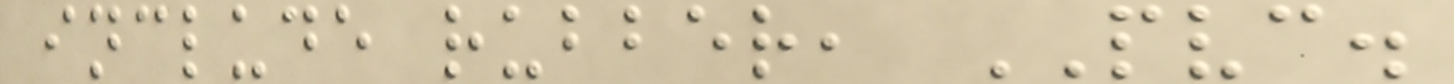include rubber, PVC.
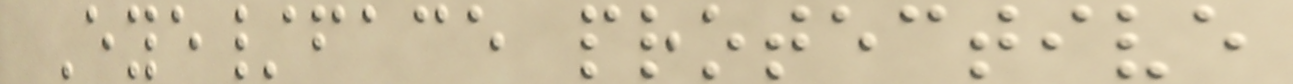Eye/face protective
